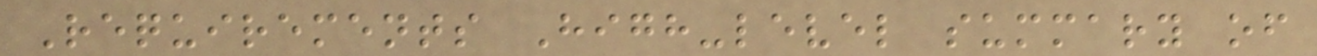Requirements High-level summary of
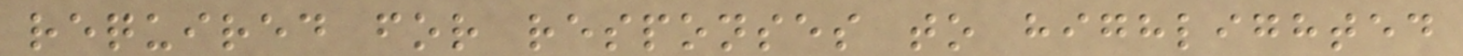required for responses to highlighted
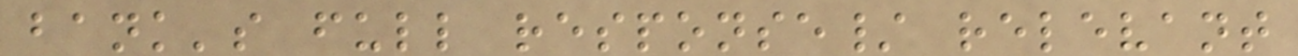bank's full response/ relevant
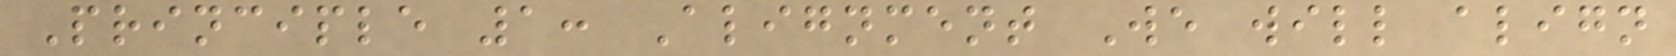Principle 1: Alignment We will align
